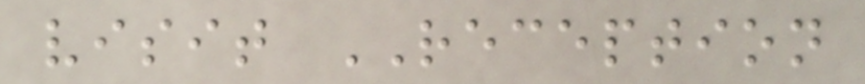visit RECEPTION
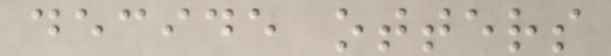decide otters
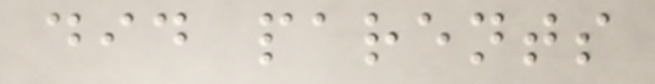did parents
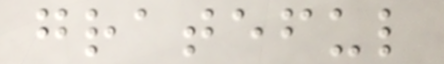grateful
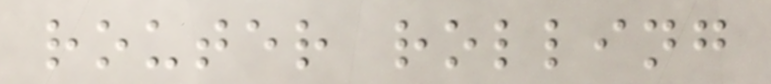router rolling
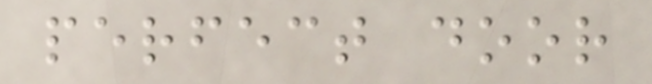perfect door
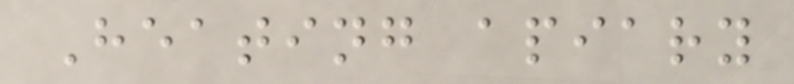Heating apiary
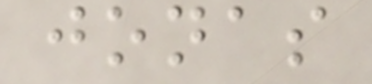jonas
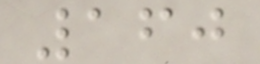160
